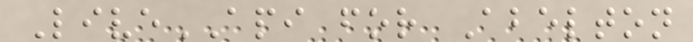LiveAPI for Abelton
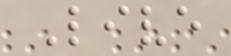Live
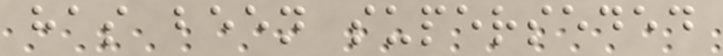has been superseded
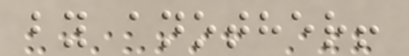by another!
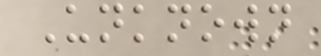Unknown
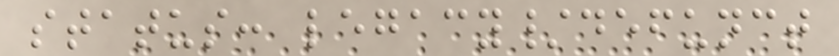status: legacy/defunct
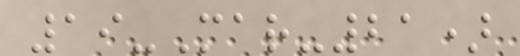19-Mar-21)
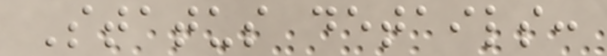Status details:
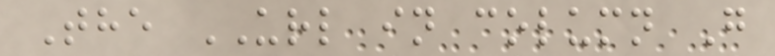The URL in column G
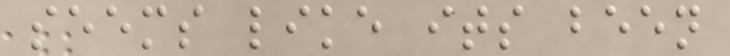seems like its been
